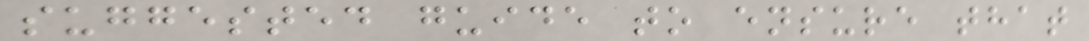suggested guide to ensure that
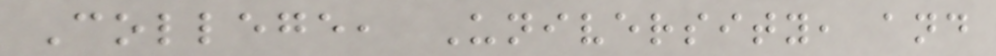College, University, and
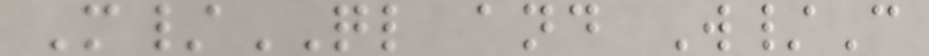M/QL and W/C
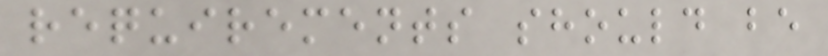requirements should be
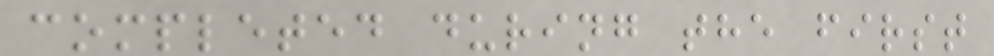completed during the first
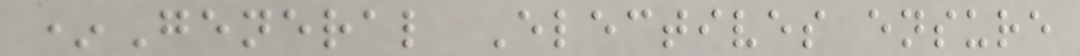*General Electives ensure
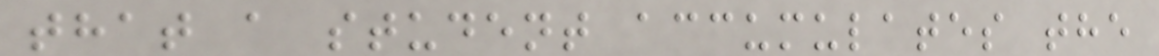that a student accumulates the
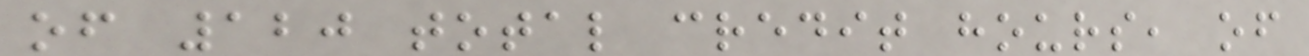of 120 total credit hours, of
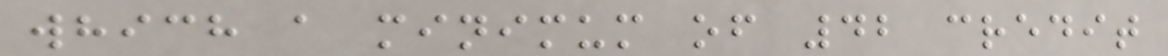which a minimum of 42 credit
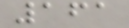161
